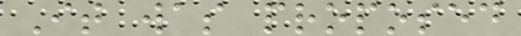It was proposed
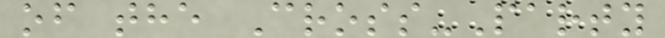of the Cross-Party
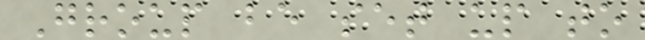Group be set up to
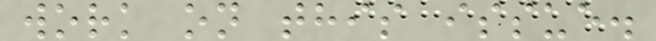work on this issue.
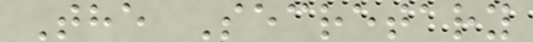The Secretary
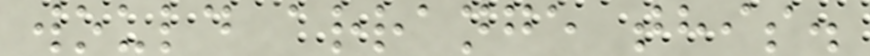would arrange this.
